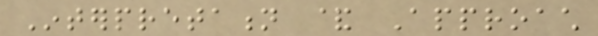Interpretation & Approach
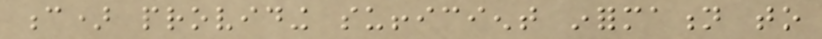c) providing sufficient information to
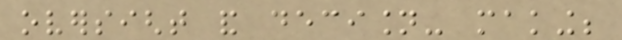oversight and decision- making;
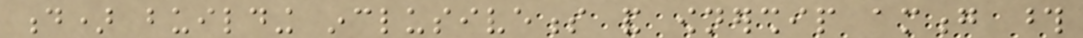d) building inclusiveness and ownership among those
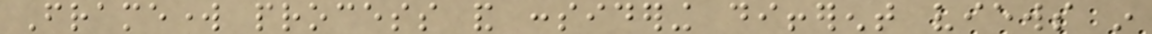Framework process and considering different views in
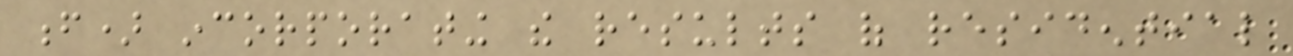f) incorporating the results of residential
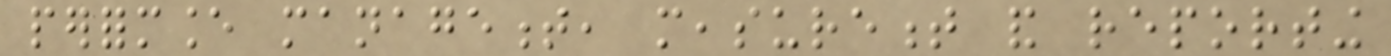performance management, measurement and reporting
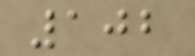102
